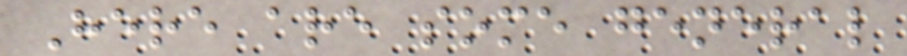Here are some general
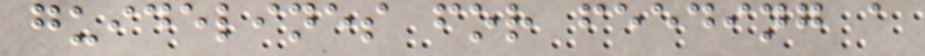guidelines for feeding a
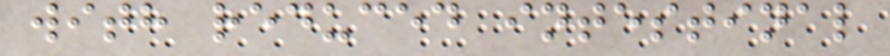with reduced intestinal
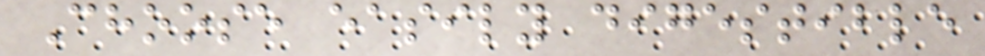Choose easily digestible
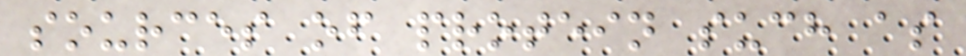sources of protein such as
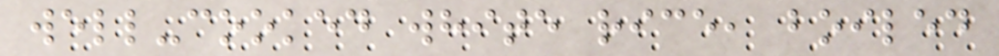well-cooked white rice, boiled
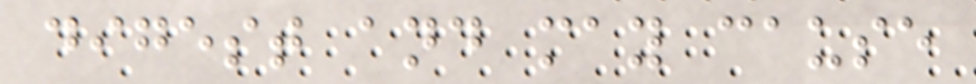digest and may cause
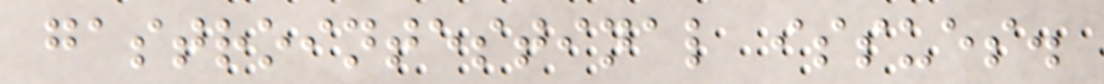gastrointestinal issues.
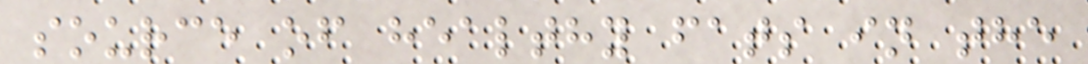source of healthy fats in the
